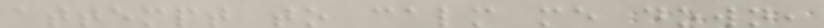attempt to calm me down,
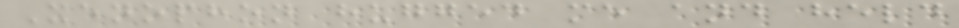Xenophon hugged me and held
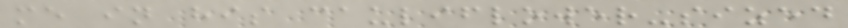me in his cauliflower-sized
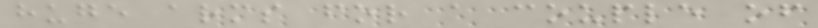huge arms for a couple of
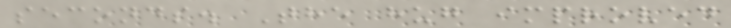seconds. The hug improved
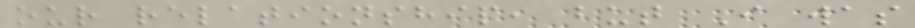our relationship, but I was
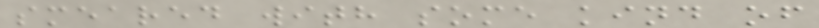smeared with some kind of
